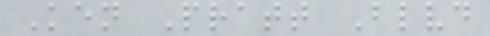Ken Pratt Blvd
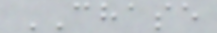CHASE
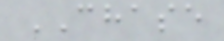CHASE
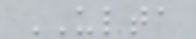ULTA
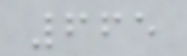665
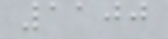1100
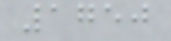1750
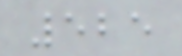525
